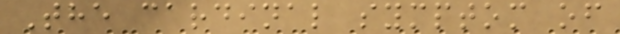The cardinal symptom of
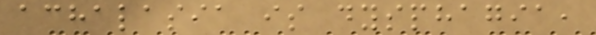achalasia is dysphagia,
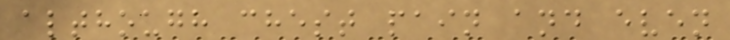although chest pain and even
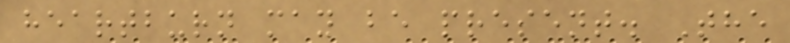heartburn may be present. The
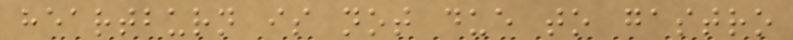heartburn is not due to gastro
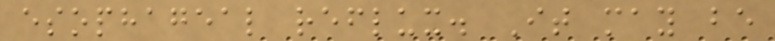esophageal reflux. It may be
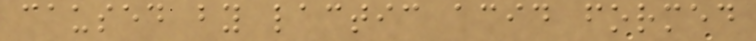caused by lactic acid formed
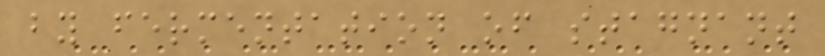by fermentation of stagnant
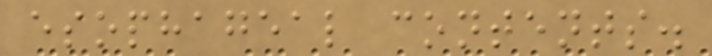esophageal contents.
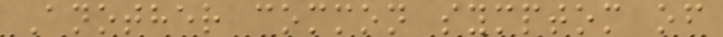Another common symptom of
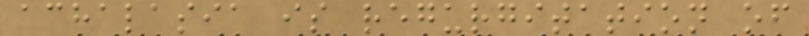achalasia is regurgitation of
